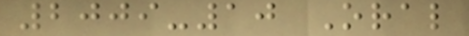2009-10 Oral
